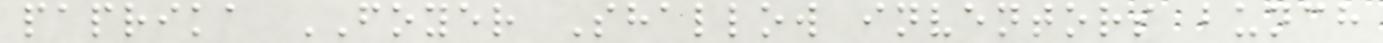paprika FOYER Shallow inventors bunch
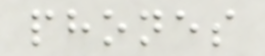phones
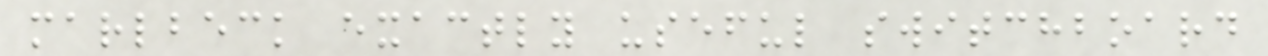marlbeck exactly useful switchboard
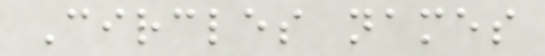Circles names
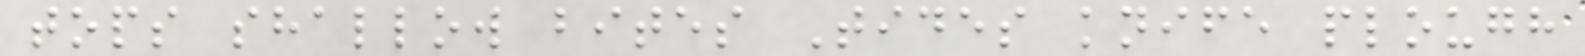tops shallow bites Tides knife plough
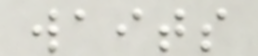waits
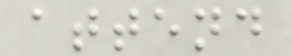attend
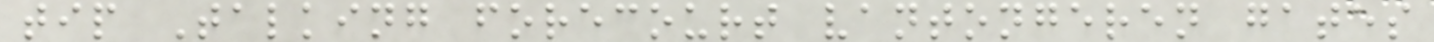tip Talking forecourt vantongeren gates
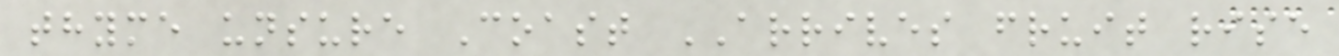thyme unsure Coast ARRIVES fruit rise
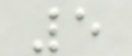5
